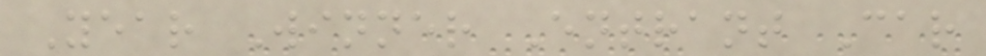Year Winner Entrant Car
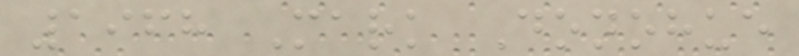1968 Mark Donohue
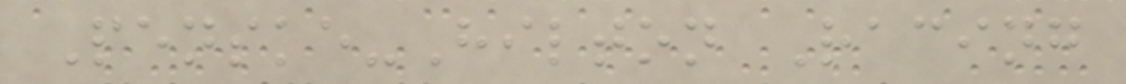Penske-Hilton Racing
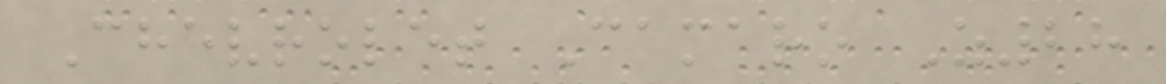Chevrolet Camaro Z28
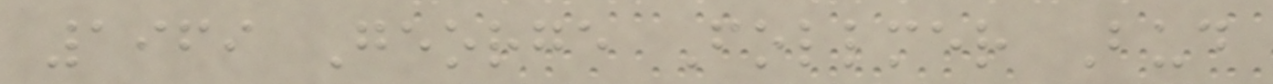1969 George Follmer Bud
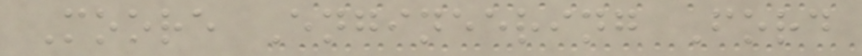Moore Engineering Ford
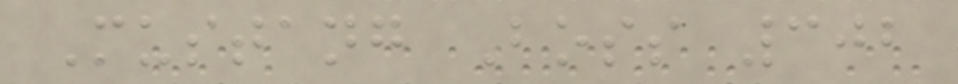Mustang Boss 302
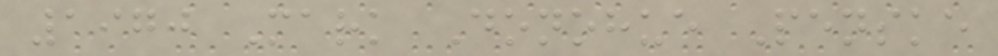1970 Mark Donohue Penske
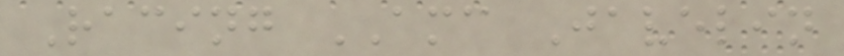Racing AMC Javelin
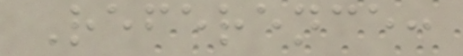Reference:
